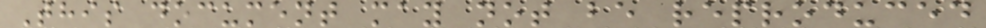This document may not be reproduced
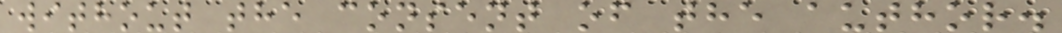without the consent of the author.
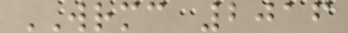WRMC 2016
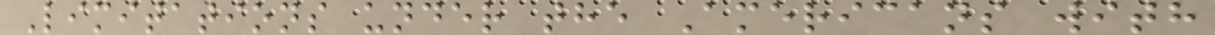Limitations under the Americans with
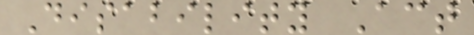Disability Act
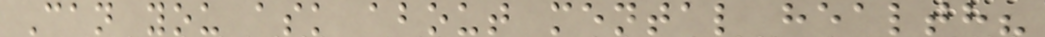Can you ask about mental health?
